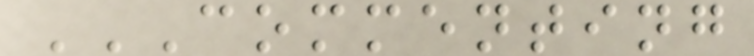COMMENTING
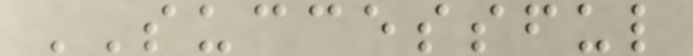SUCCESSFUL
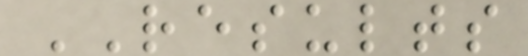RESULTS
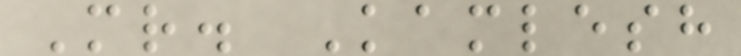Mr. Kamlesh
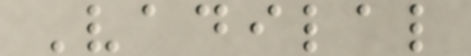Vadilal
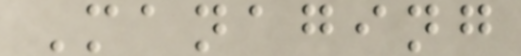Managing
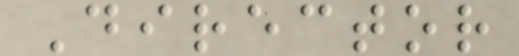Director
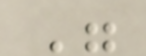"
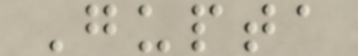Gupta
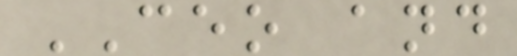CEO and
